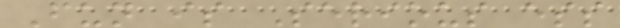Fun is Serious ess
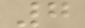7
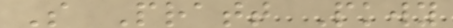S Pratt Pkwy
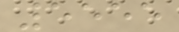5555
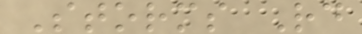Storms Rd
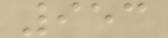953
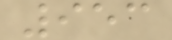953
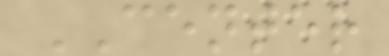CENTER
